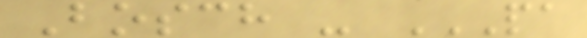Bosch - PA
